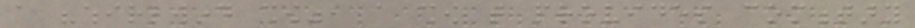a "whirlwind show", a show that provides commentary
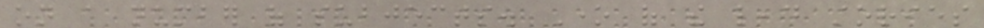on a number of subjects. One of the lead stories
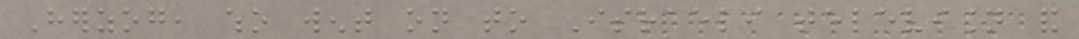Herzog, who went on to Israeli television and
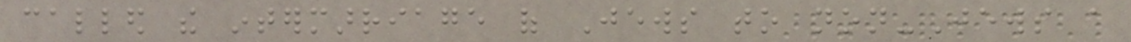called the intermarriage of Jews to non-Jews a
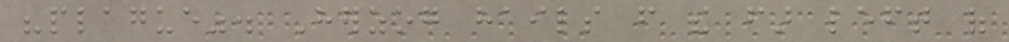"plague". Herzog hails from the far left of
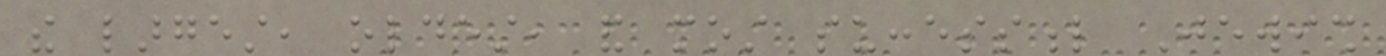the largest, oldest, and most successful Jewish
